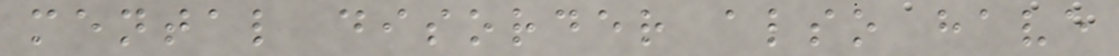mental disorder also have
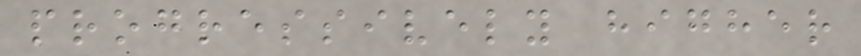progressively higher
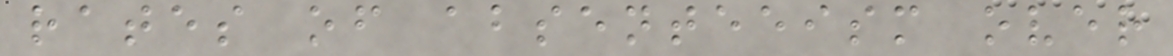rates of absenteeism over
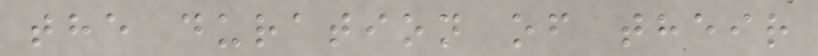the duration of their
